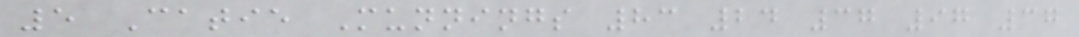5 Catie Munnings 83 24 37 97 37
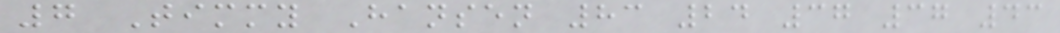7 Timmy Hansen 83 24 37 37 43
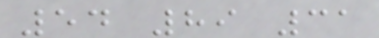54 89 31
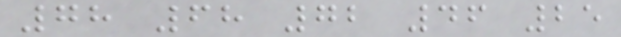78 68 72 46 25
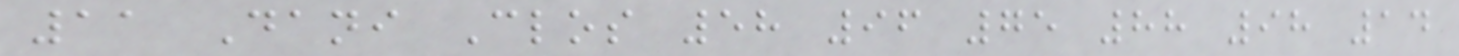11 Dani Clos 58 96 75 88 98 14
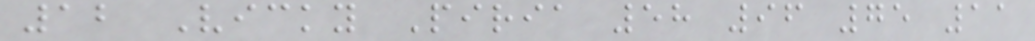12 Vicky Piria 58 96 75 11
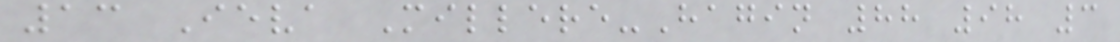13 Ieva Millere-Hagin 88 98 3
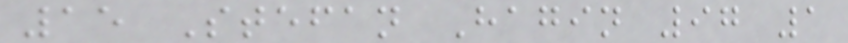15 Stefan Hagin 97 1
